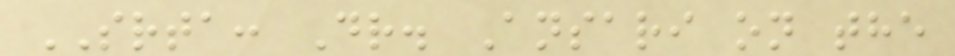SRTA: Dr. Ansari on the
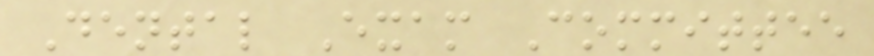Dental Exam Committee
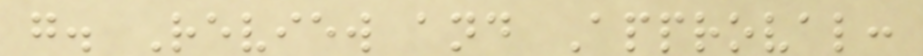g. Review and Approval:
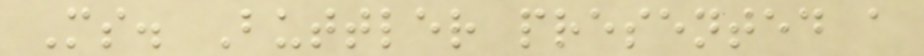Ms. Buttler presented a
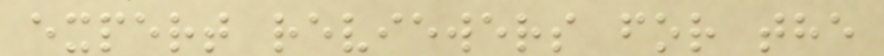expert reviewers for the
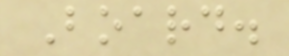Board.
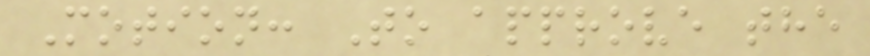Motion: To approve the
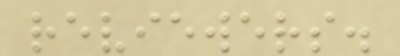reviewers.
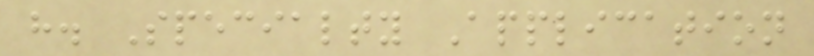h. Specialty Application
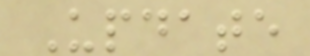Update
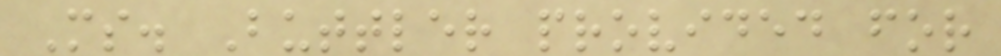Ms. Buttler provided for
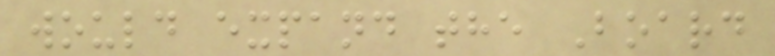would expand the Board
